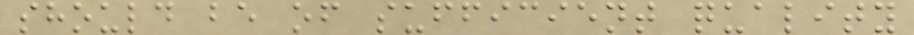should be of sufficient quality
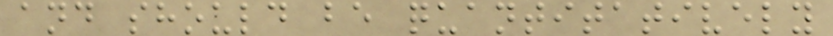and should be quantitatively
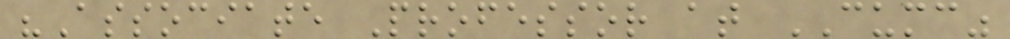"Associate Professor at CUMC"
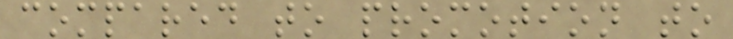compared to promotion to
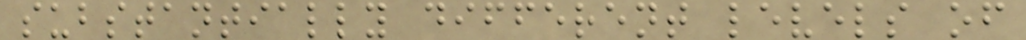substantially different levels of
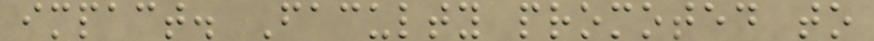impact. Faculty promoted to
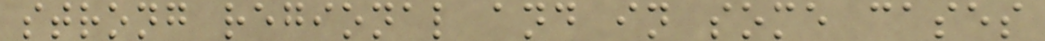strong regional and in some cases
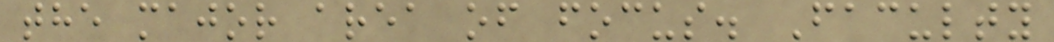the major area of focus. Faculty
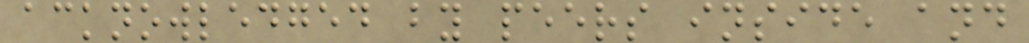acknowledged by peers inside and
